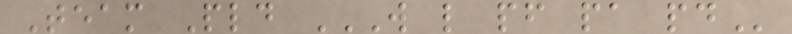Team Pld W L PF PA PD
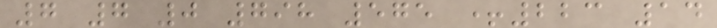7 7 0 798 575 +223 14
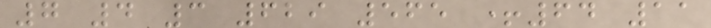7 4 3 629 565 +64 11
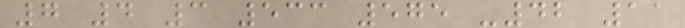7 4 3 533 575 -42 11
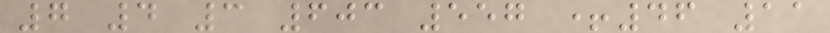7 4 3 603 557 +46 11
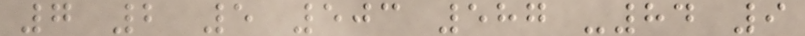7 2 5 503 587 -84 9
